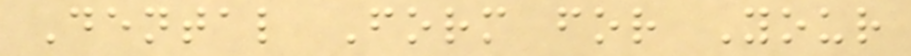Dental Form for Your
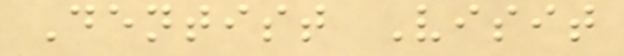Dentist Visit
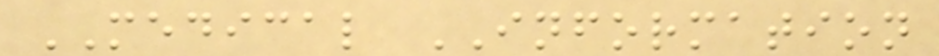MEDICAL INFORMATION
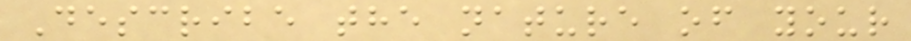Describe the nature of your
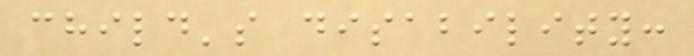child's disability:
